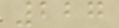227
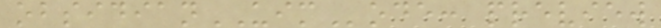obsidianUIMode: preview
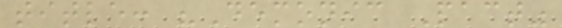title: "Demonic Pact"
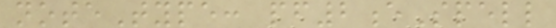noteType: pf2eSpell
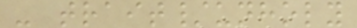- trait/unholy
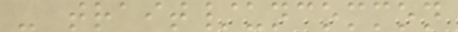- trait/uncommon
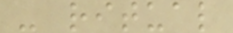- ritual
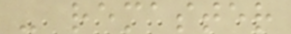- remaster
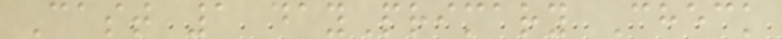Cast 1 dayPrimary Check
